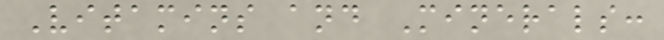Vitamins and Minerals:
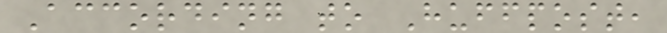According to Huffpost,
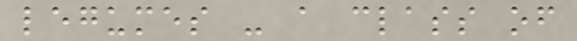legumes - a class of
